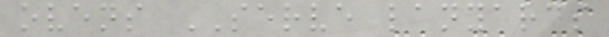ovens SERVE lanyards
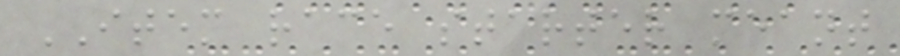ITEM race starter meant
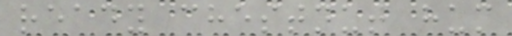ready chestnut hum
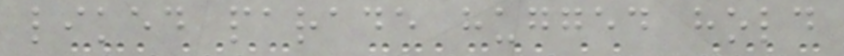liked parade hugged hold
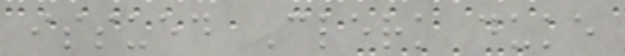issued Clerk duke
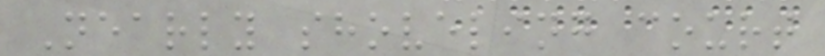Nearly shoveling court
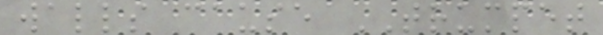walls cause TRUMPET
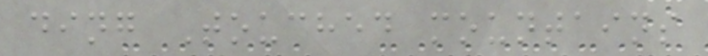ding Touched mountains
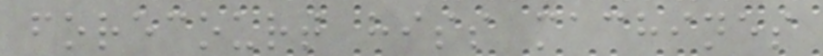forecourt hiss machines
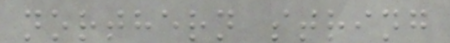northern string
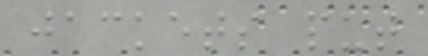jackets put
